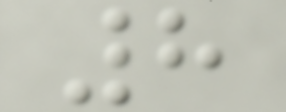8
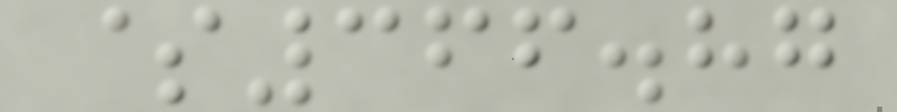$366.87
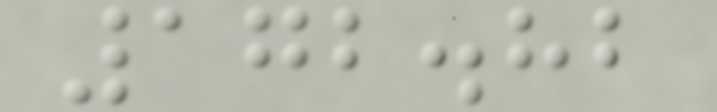172.82
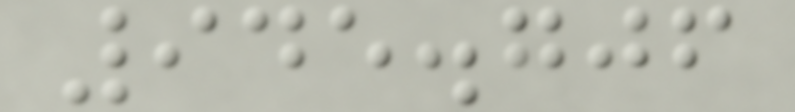945.706
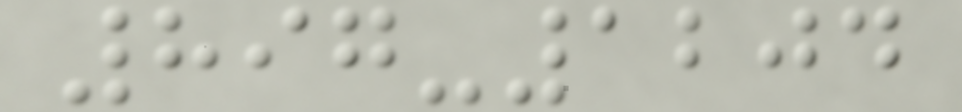897-1204
